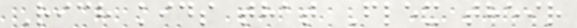Rich kids that Flex their
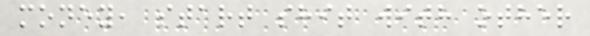money, start shit with other
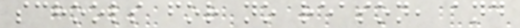schools for no reason, and
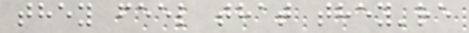they feel that they're
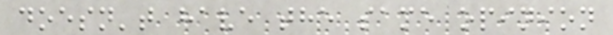doesn't have the same opinion
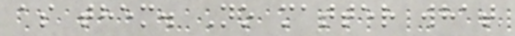as them. No matter what
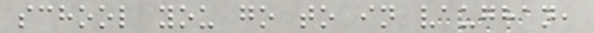school you go to in vaughan,
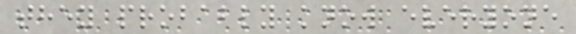they probably know everyone
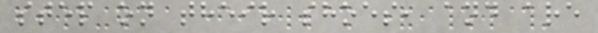step on their shoes, and are
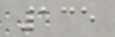135
